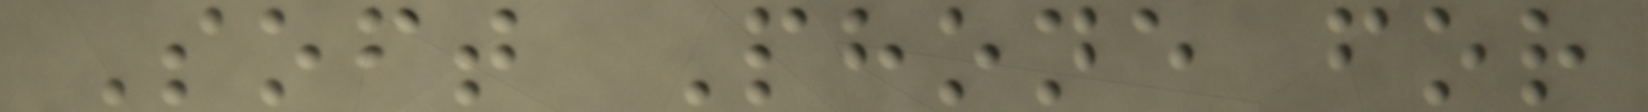Soft Phone for
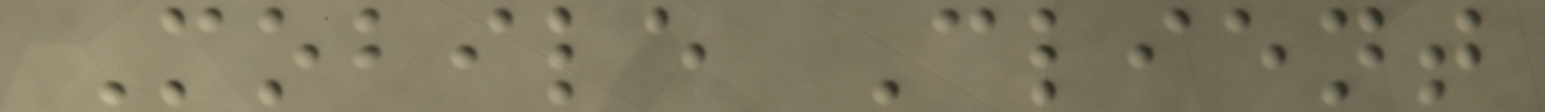Mobile Client
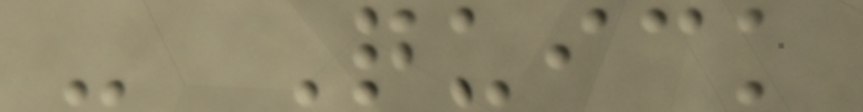- Quick
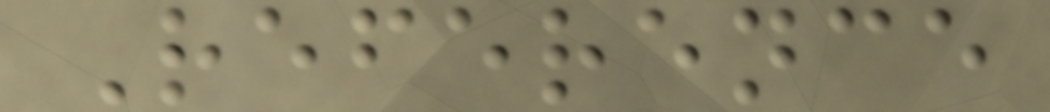Reference
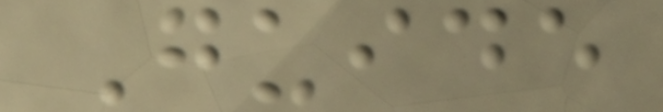Guide
